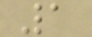1
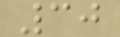30
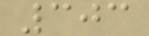303
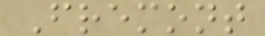Fremont
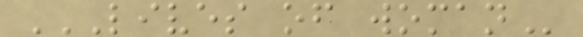LIVES OF WOMAN
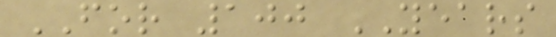FOR 100 YEARS
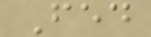Fed
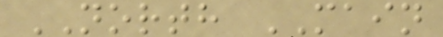NORTH MAIN
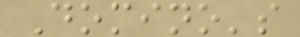Domino's
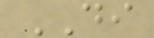DI
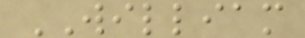WILLIAM
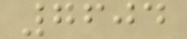7604
